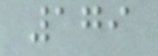179
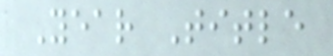Year Title
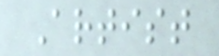Artist
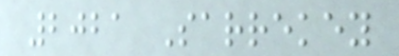2021 Sarrekey
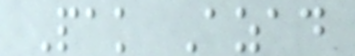Pak Azad
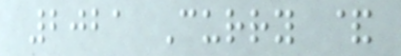2021 Curry &
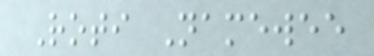Roti Namewee
